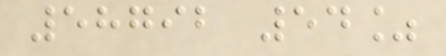58792 54%
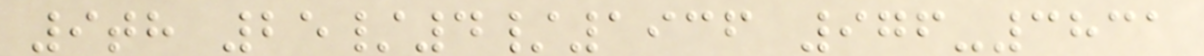9th 25/4/1936 976-3831
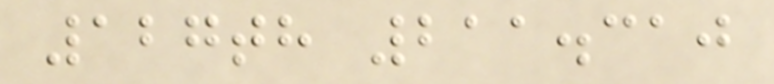127th 211.310
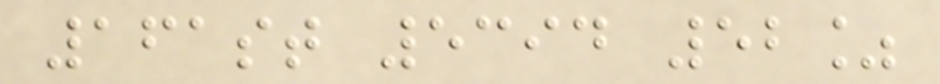161st 5394 52%
